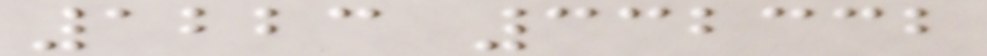1223 332332
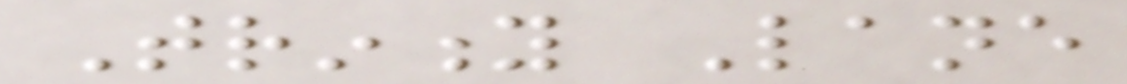Trinity Lane
